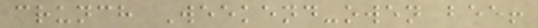crunch Weekend-owen bee!
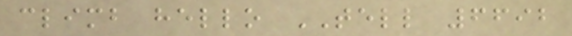climb hello TELL 6692
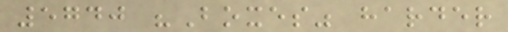5740 "Boxes" harder
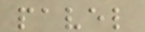pavel
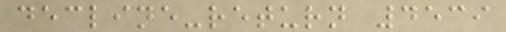decline-return 4539
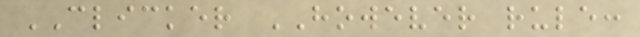CLICKER HOWEVER rule:
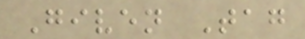Given Tag
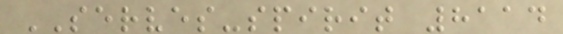SERVES-spirit 8114
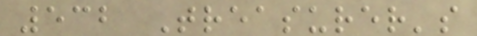532 Treasurer's
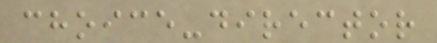choice-director
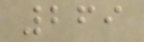269
